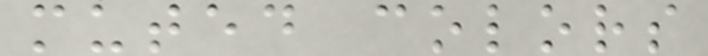muted colors
